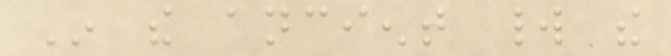In the ancient world the
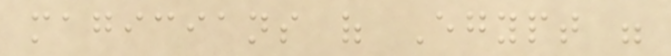magicians of Egypt were
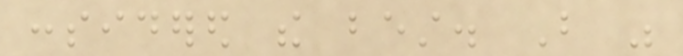considered the best. But was
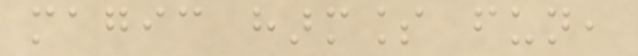magic harmless fun,
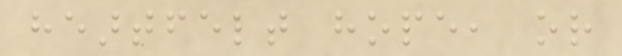heartfelt hope, or
